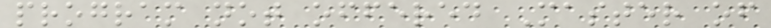program not offered Master of
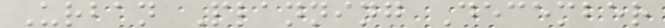Urban Planning December
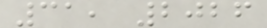31, 2026
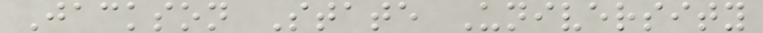Jackson State University
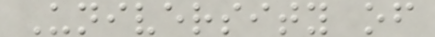University of
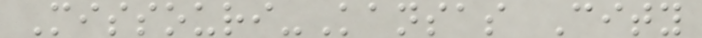Missouri-Kansas City
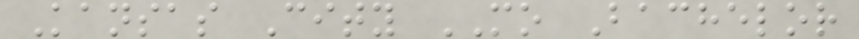Kansas City MO Bachelor
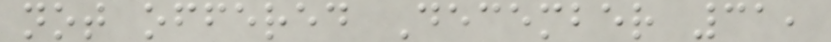not offered December 31,
